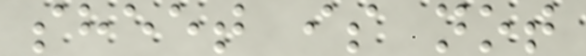sheet is not
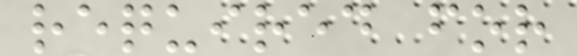required for
